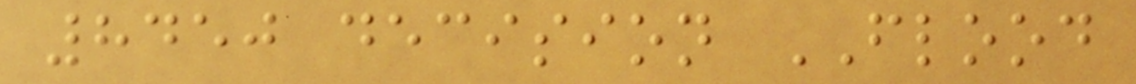8450 decision FLOOD
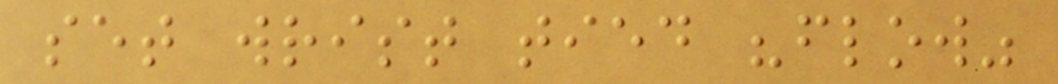set wrist tied "flow"
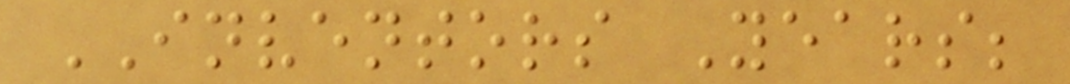INVENTORS Years;
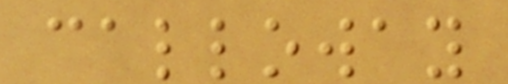calloway
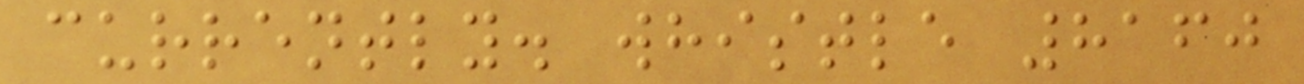currently. whistle 8160
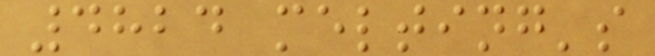4824 melting's
